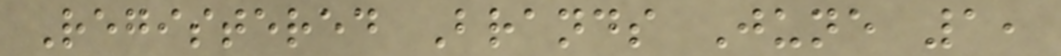Registered Brands June 1,
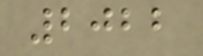2022
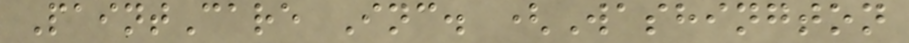PaintCare Inc. (Washington
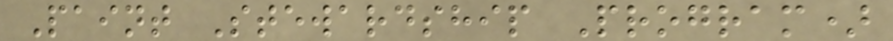Paint Stewardship Program)
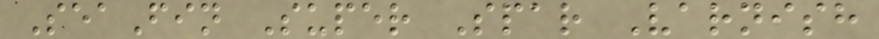SeaFin Super Spar Varnish
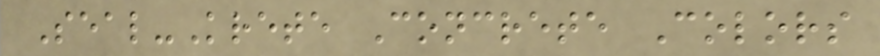Seal-Krete Concrete Colors
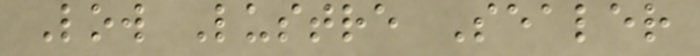Low Lustre Sealer
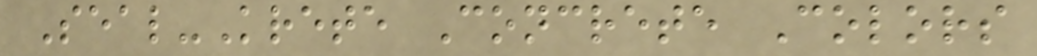Seal-Krete Concrete Colors
